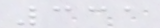331
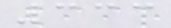333
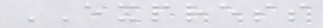EXPRESS
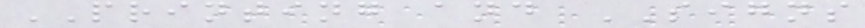PRINTING and SIGNS
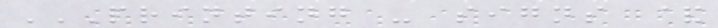PRINTING - SIGNS &
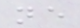ne
